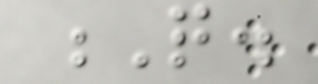Q.
